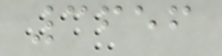3656
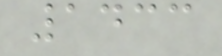1433
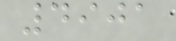4901
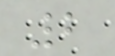2
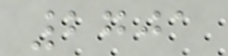2701
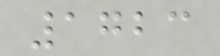1723
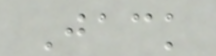Jack
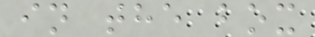in the box
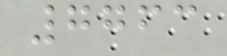7763
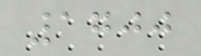1700
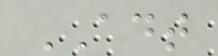ADT
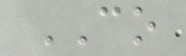CO
